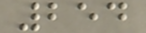254
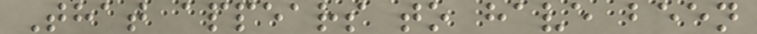That appears to have been
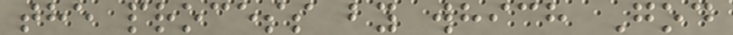the process by which God
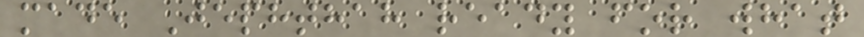made Jephthah ready for what
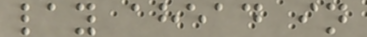lay ahead in
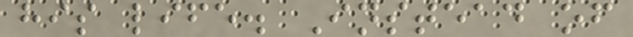his life. Instead of
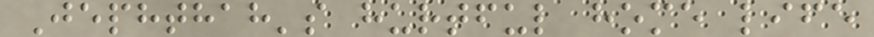Jephthah's hurtful home life
